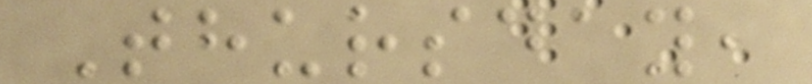Thursday,
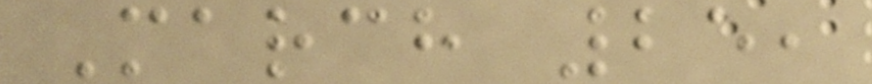March 25,
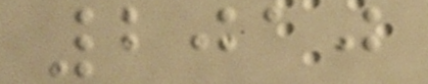2010
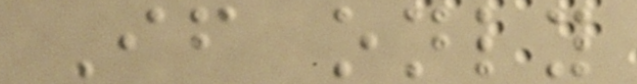If only
